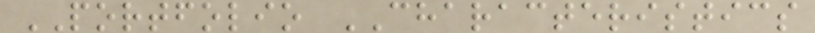PORTFOLIO CHARACTERISTICS
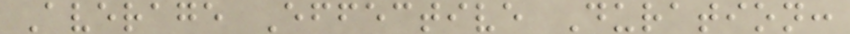Average Effective Duration:
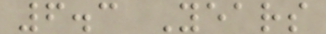6.3 Years
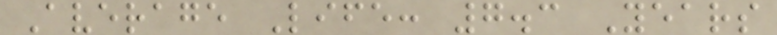Average Life: 7.3 Years
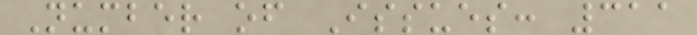Number of Issues: 311
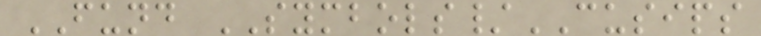FUND SYMBOLS/CUSIPS
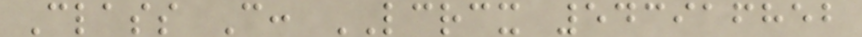Class C: LCRCX 543916852
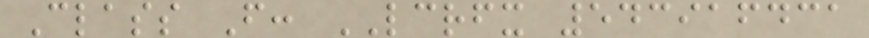Class F: LCRFX 543916431
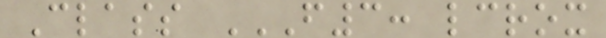Class F3: LCROX
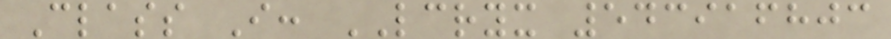Class I: LCRYX 543916803
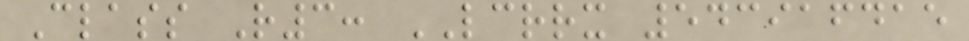Class R3: LCRRX 543916415
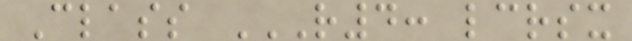Class R4: LCRSX
